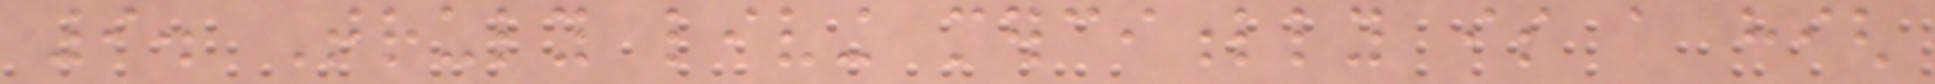9. Truly living mercifully is a high
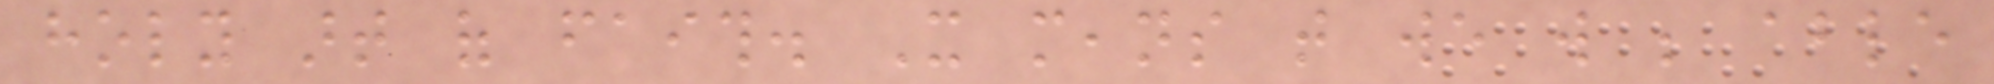holy art of faith. It means that we will be able
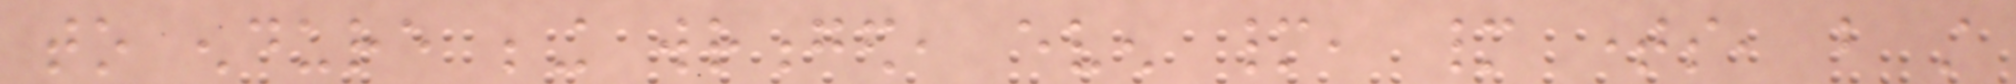to endure being wronged, even many, many times, but still
